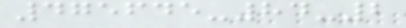475645-84-2
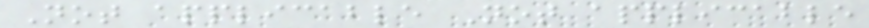Not applicable Not applicable
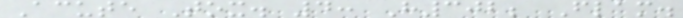Acute Tox. 4: H302; Flam.
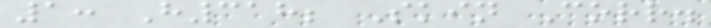1: H318; Skin Corr.
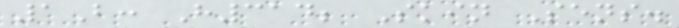1B: H314; Skin Sens.
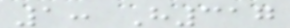1: H317
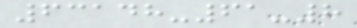63148-61-8
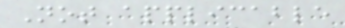Not applicable
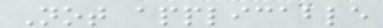Not applicable
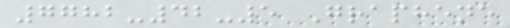7782-42-5 Graphene
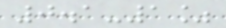0.1-1%
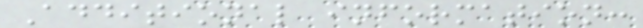Additional information:
